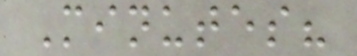Minutes?
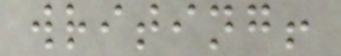writing!
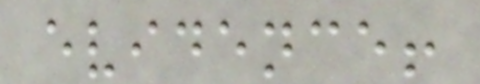evidence!
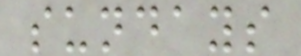sundays
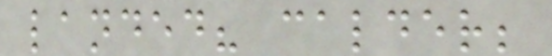landed? calder;
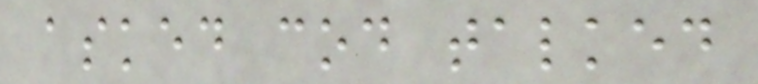asked cod talked
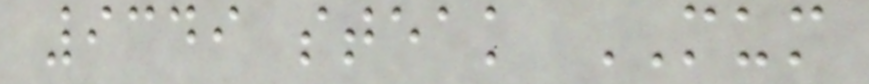9349 steak MUM
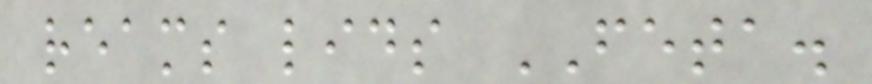reams lids FETA.
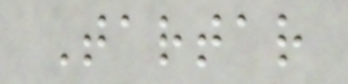Tartar
